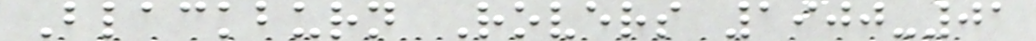Blackburn Rovers 1900-01
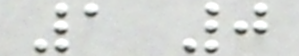1 0
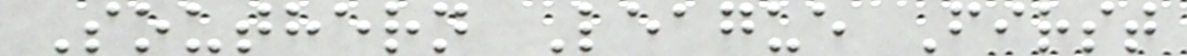Southern League First
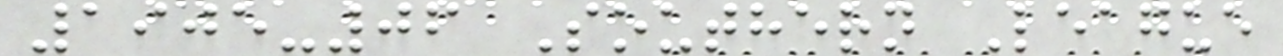1905-06 Southern League
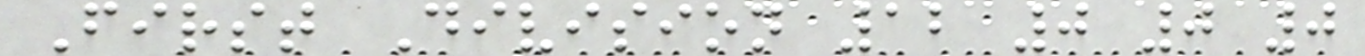First Division 12 0 0 0
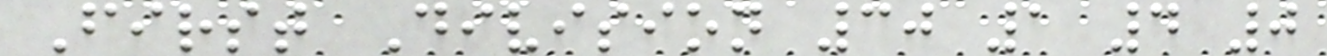First Division 30 1 4 0
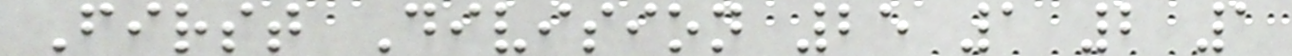First Division 25 1 2 1
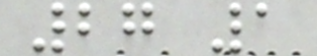27 1
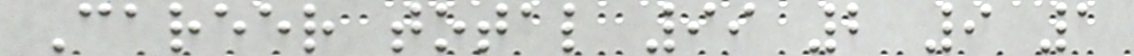Career total 99 2 9 1
